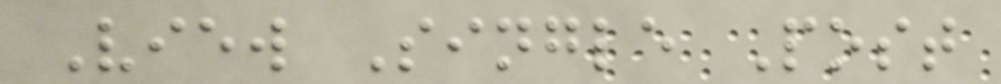View Single Post
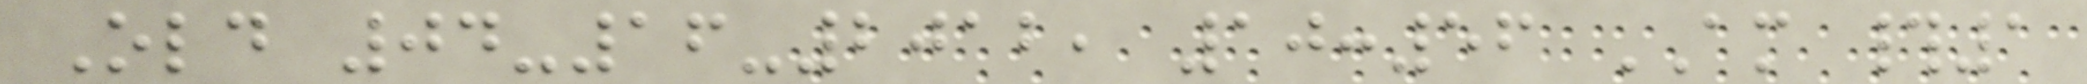Old 04-16-2012, 10:56 AM #1
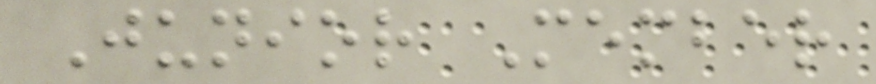Junior Member
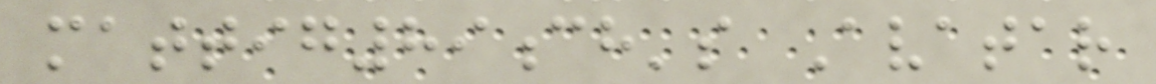mattig89ch's Avatar
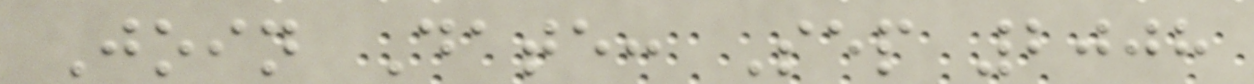Join Date: Sep 2008
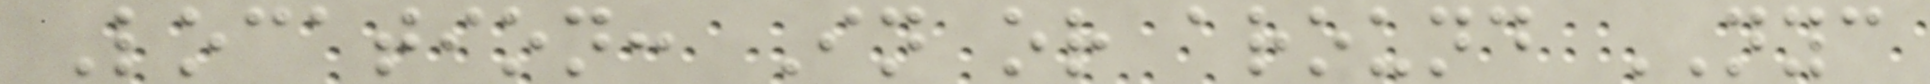Location: In or around NYC
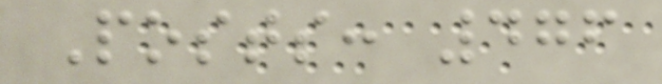Posts: 476
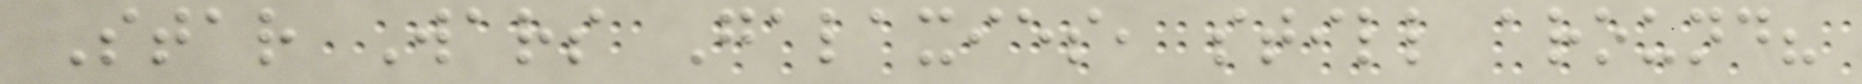Star Wars Galaxies, still around?
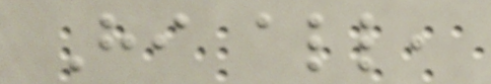Hi all,
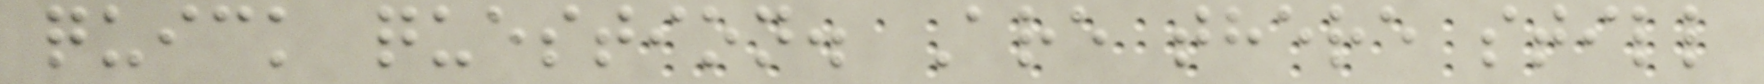quick question. Are there still
